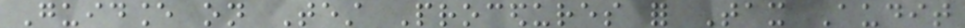Guidance on Test Procedures for Tax Audit
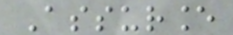Assurance
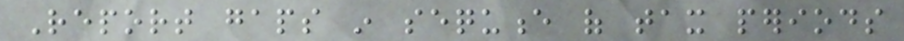Report gaps in sequence of tax periods
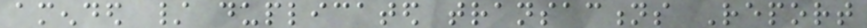amended / duplicated transactions Report
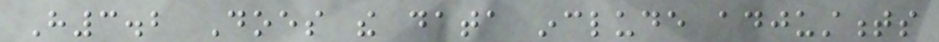H3.2 Does the data include adjustments
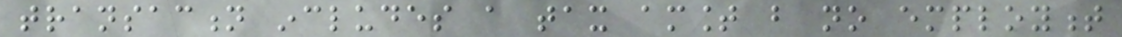transaction includes a tax amount but no employment
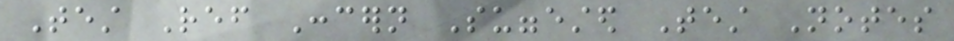Test Ref Concern Suggested Test Notes
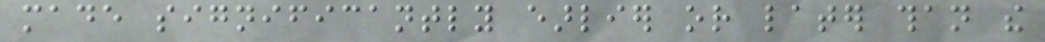made significantly earlier or later than the
